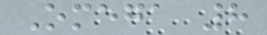Omega 8
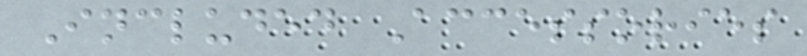Included Accessories
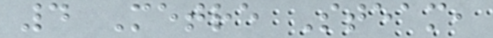4 Metre Steam,
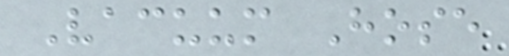Vacuum Hose
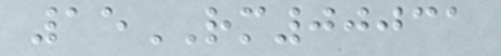15RM00031
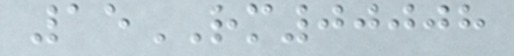15RM00008
